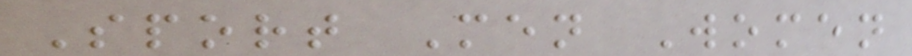Sport Men Women
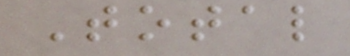Total
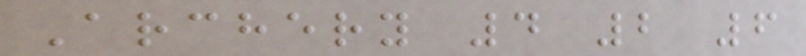Archery 4 2 6
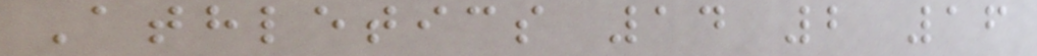Athletics 14 2 16
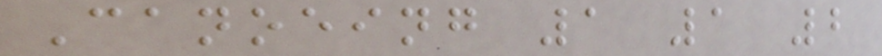Canoeing 1 1 2
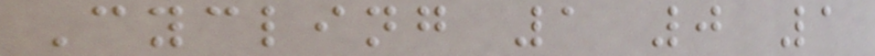Cycling 1 0 1
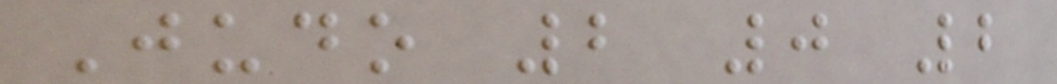Judo 2 0 2
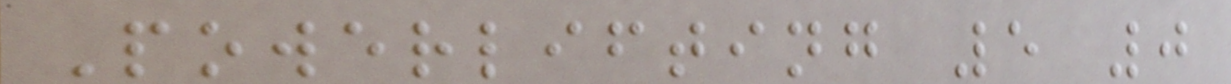Powerlifting 5 0
